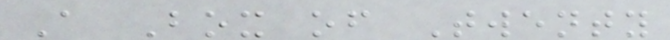A Box of Twenty
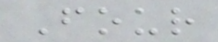Four
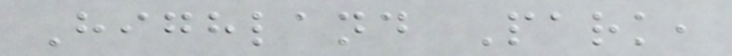Highland Park,
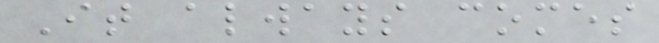It always comes
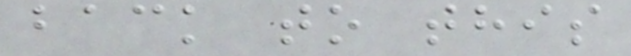back to this
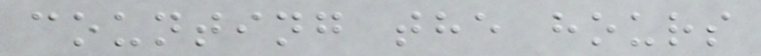counting the hours
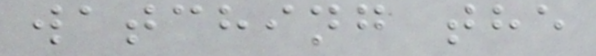watching the
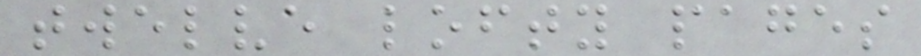twelve lofty pages
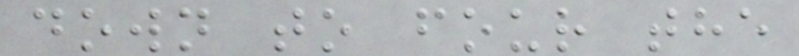down to four the
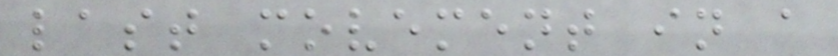last movement in a
